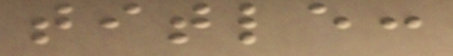title:
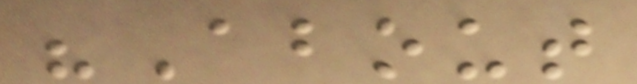"About
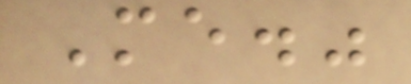Me."
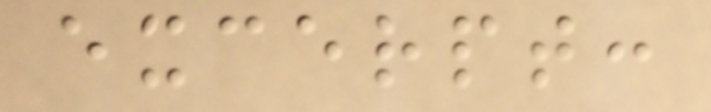excerpt:
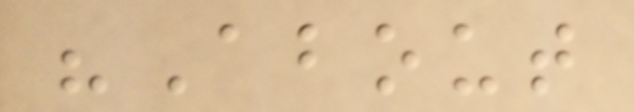"About
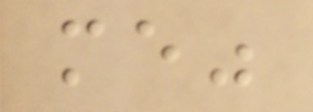me"
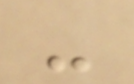-
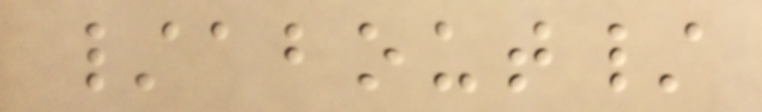/about/
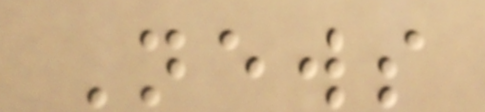News
